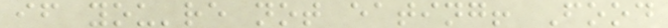if you're not eating! Food
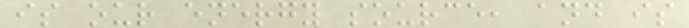is our energy source, and is
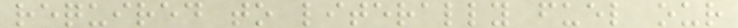required to literally fuel our
